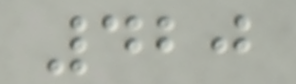420
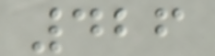426
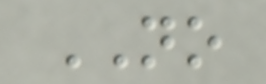NO
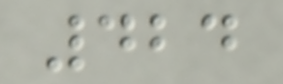424
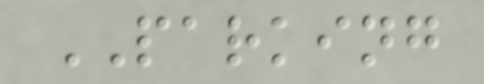PARKING
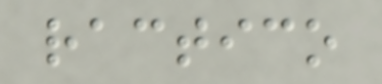ractico
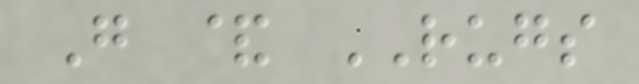G & RUGS
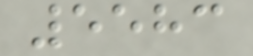5583
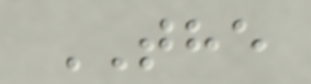THE
